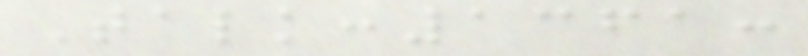Talk:1361:
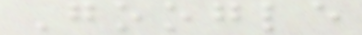Google
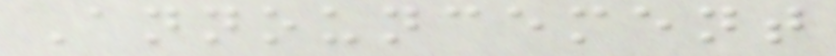Announcement
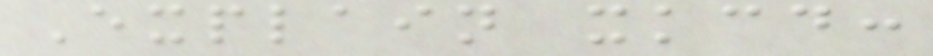Explain xkcd:
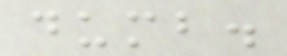dumb.
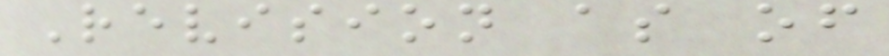Revision as of
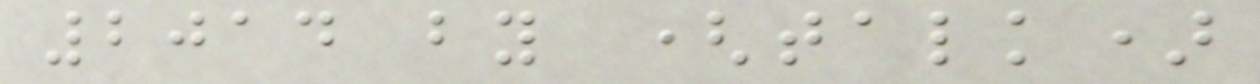2014 by (talk)
